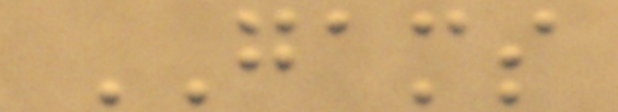GAMS
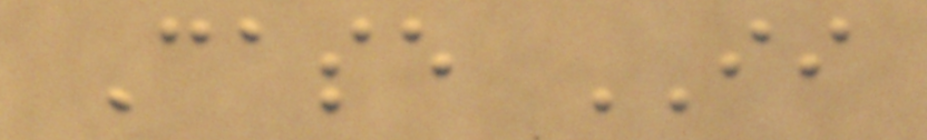Case II
